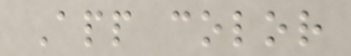App color
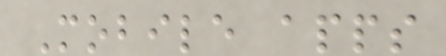Mobile apps
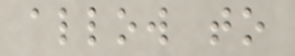allow to
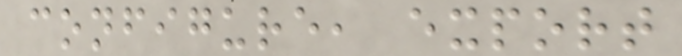configure, export
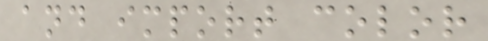and import color
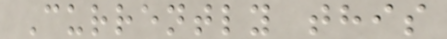Currently this
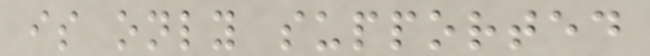is only supported
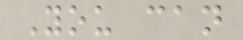You can
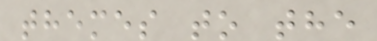themes to the
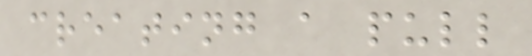creating a pull
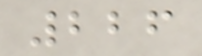226
